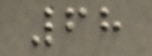68
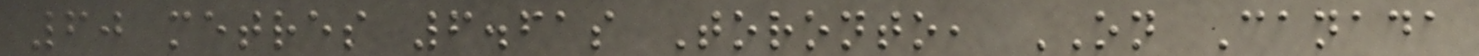60 metres 6.61s Toronto, ON Canada
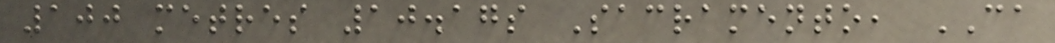100 metres 10.17s Sacramento, CA
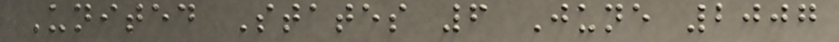United States 6 June 2007
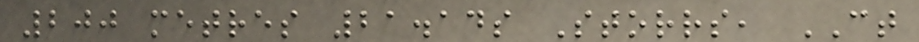200 metres 21.14s Storrs, CT
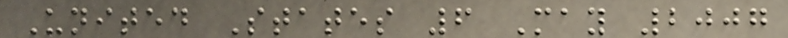United States 6 May 2007
